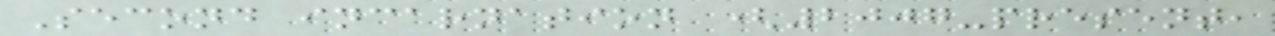Second incarnation (2007-present,
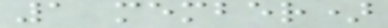1 member)
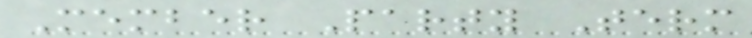Member Party Term
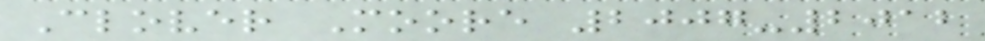Clover Moore 2007-2012
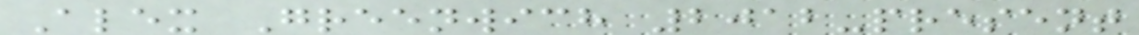Alex Greenwich 2012-present
